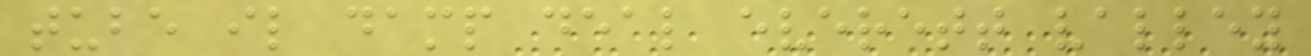tube il damp deal everett valley
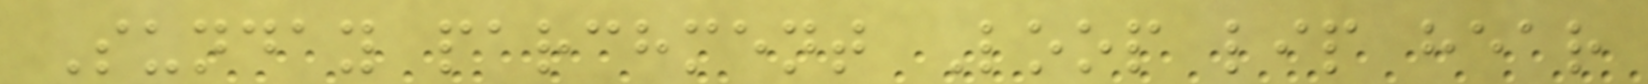Sunday parchment Loop lip hear
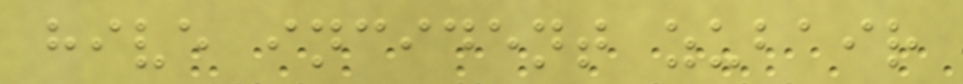hive incident zubair
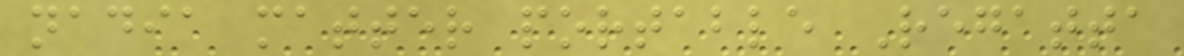nadia matter portable Regatta
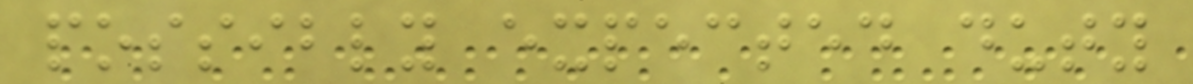possibly expected duty
